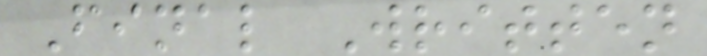Final Written
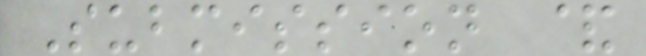Submission &
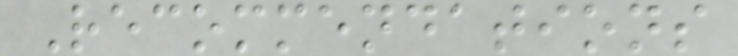Recommendations
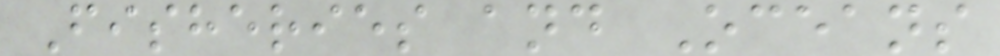Fisheries and Oceans
